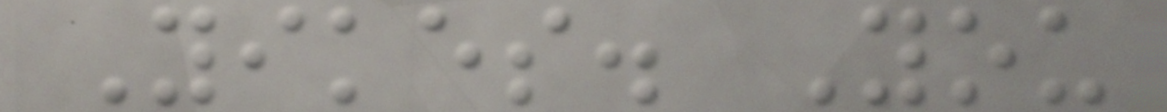Yikes. You
